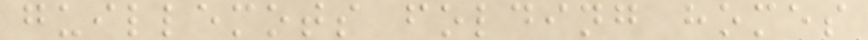guillemots folding homes
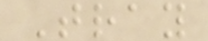Tray
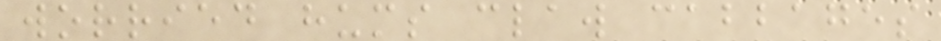worried hums claw cabbages
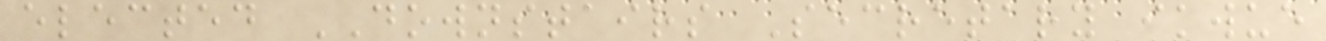elected DOWNSTAIRS Secretary ikwue
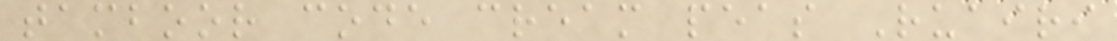tamboor code cream peas Ruairi
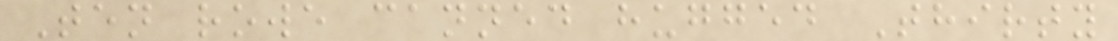Ten rowe canned hugged Thirty
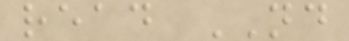read ND
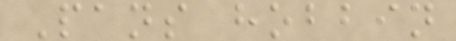Pans hobbin
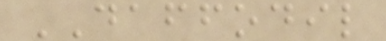DAFFODIL
